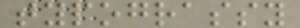typograssy
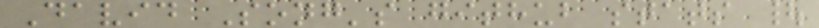David Song's github stats |
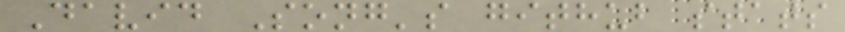David Song's github stats
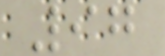97
